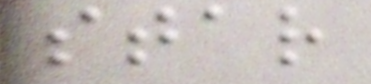star
